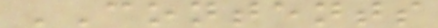CONTENTS
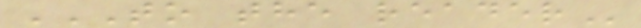TO THE READER
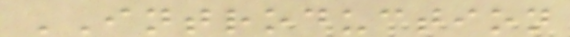INTRODUCTION
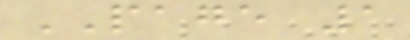PAGE 1
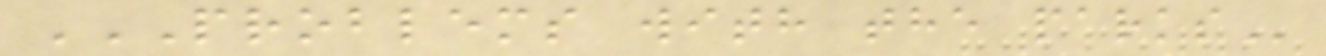PROBLEMS WITH THE PARKS
